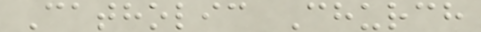Catholic Church
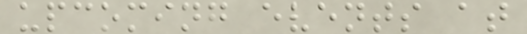upcoming events at
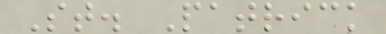St. Patrick
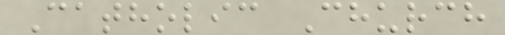Catholic Church
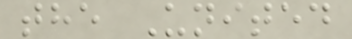the United
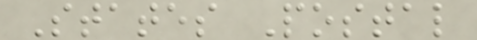States Postal
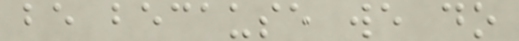be because we do
